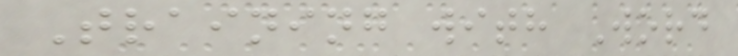Training with Word
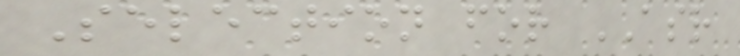Selection for ASR
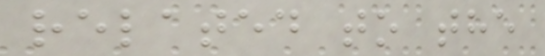related to the
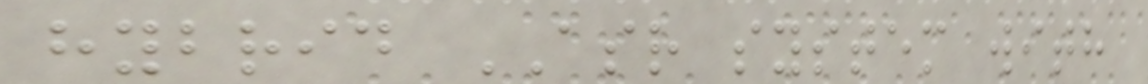hybrid ASR system with
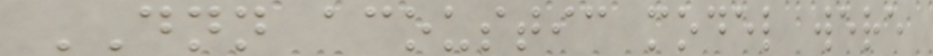DNN acoustic model were
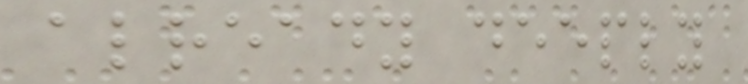already deeply
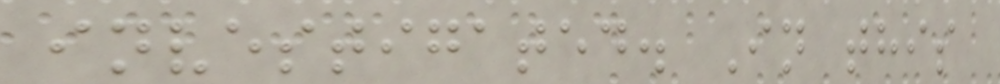investigated. In this
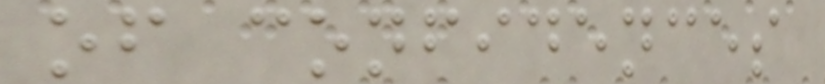of confidences
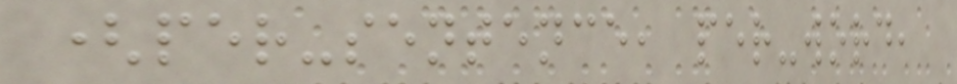(per-sentence, per-word,
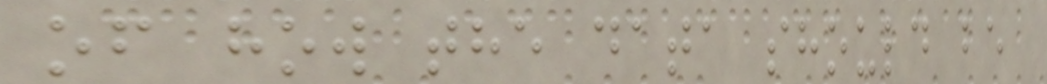of how the data should be
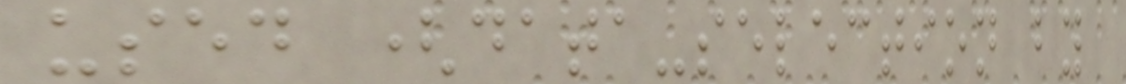used (data-selection by
